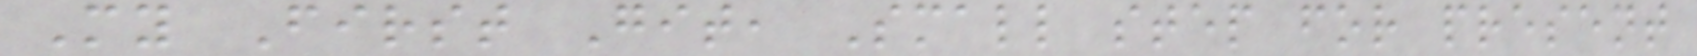My First Git, Small step for present
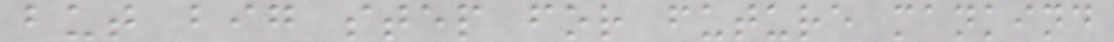but big step for future mankind
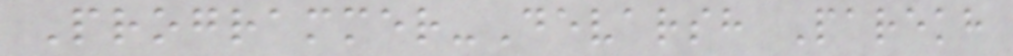Programmer-Devarsh Parekh
